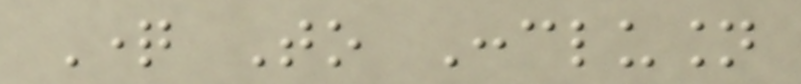Question To Conclusion
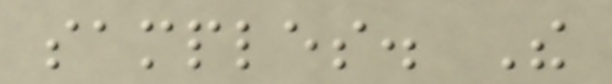samples. The
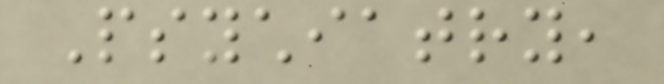Psychiatry,
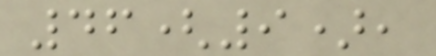46(9),
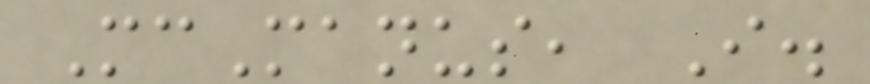McManus, I.
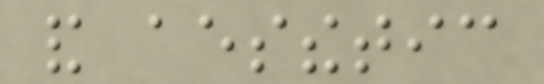and aesthetic
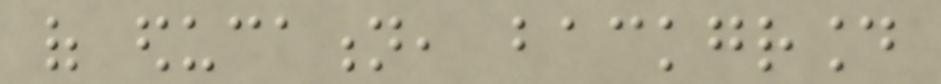of education, background
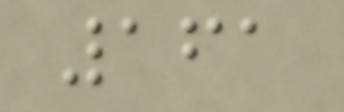161
